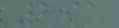291
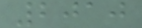2010
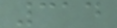314
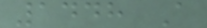1448 A
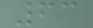63
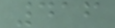416
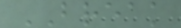BREAK
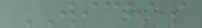WICHES
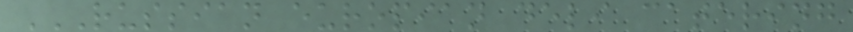RUSSIAN EUROPIAN DELI CATERING
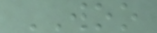WOO
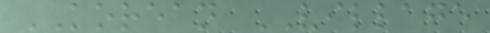KOREAN VILLAGE
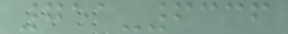751-6336
